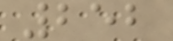252
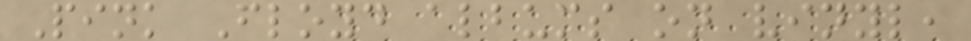Pink Floyd albums on vinyl,
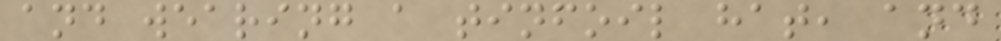and wearing a tinfoil hat, and
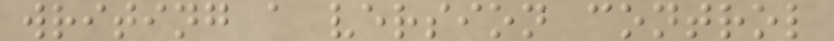writing a version control
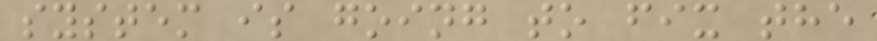system is going to fix the
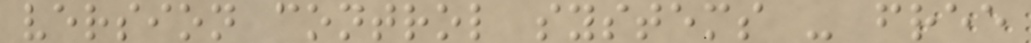version control systems - free
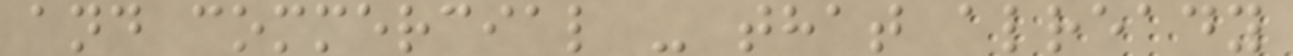and commercial - that already
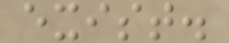exist.
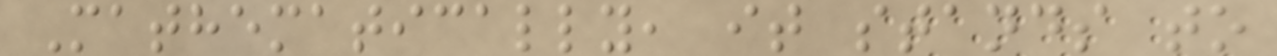Mathematically, it stands to
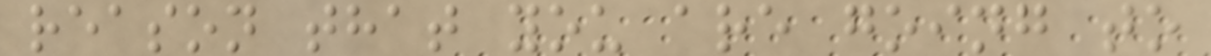reason that you are going to
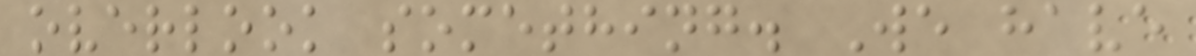overlook something. We have
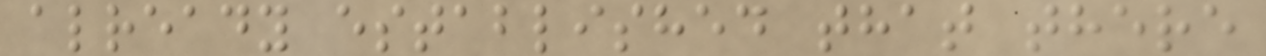already established that there
